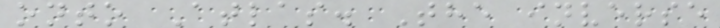onto Atlas. The inverse
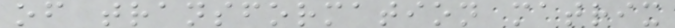of transformation matrix
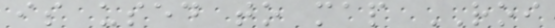is used to map ROI
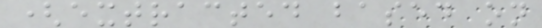(extracted based on
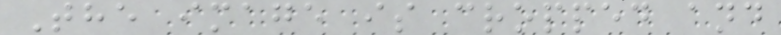The image is cropped and
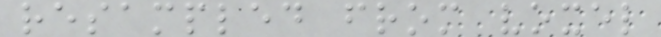resampled from voxel
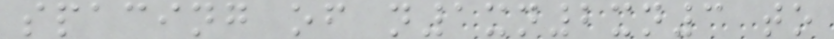spacing of n1xn2xn3 to
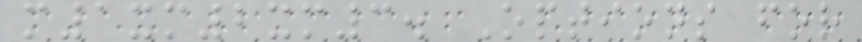m1xm2xm3. Options for
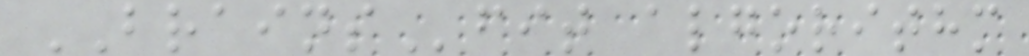BRAINSfit algorithm
